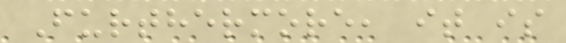Furthermore, it is
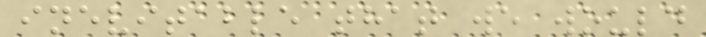inevitable that we would
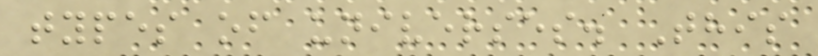types of universes. This
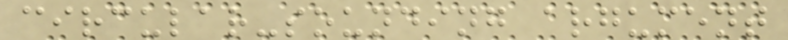circular-sounding argument
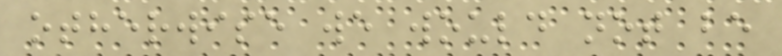otherwise we would not be
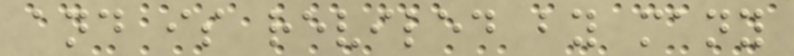and is reviled by many
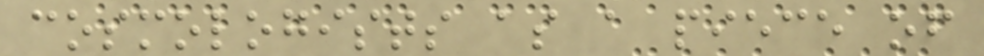cosmologists as a piece of
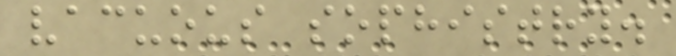vacuous sophistry.
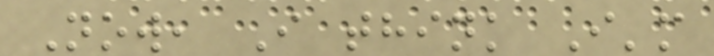Now, I think I'm
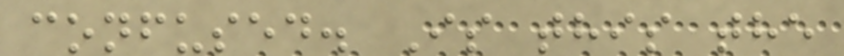confused. Is this the
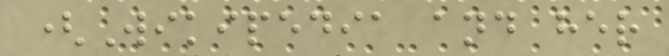(Wikipedia and her
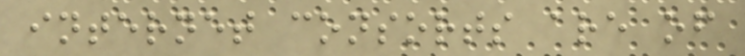internet consorts are of
